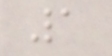1
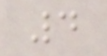4
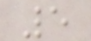5
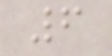6
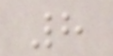8
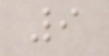9
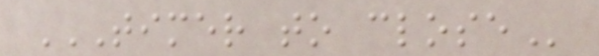TIMER TO CLOSE
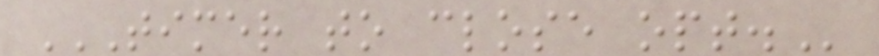TIMER TO CLOSE OPT.
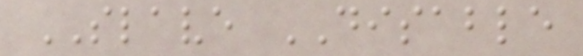SLAVE DISABLE
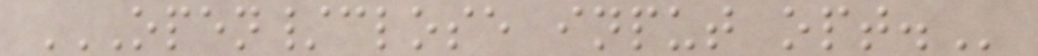OPEN/CLOSE INPUT OPT.
